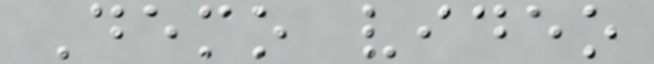Demo video
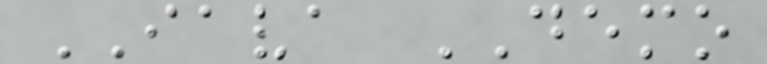IAVA DEMO
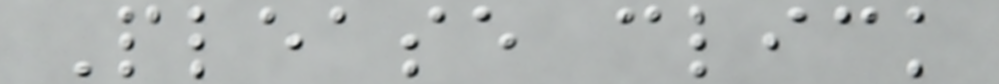Please click
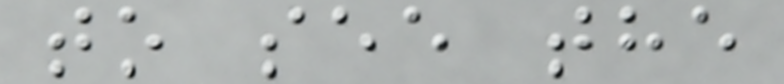to see the
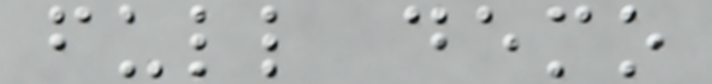full demo
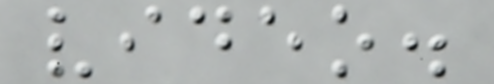video.
